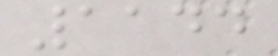1144
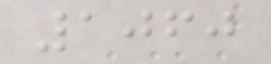1060
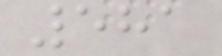581
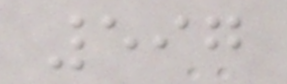597
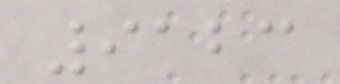9123
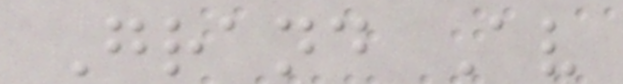Grand Av
